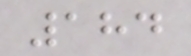184
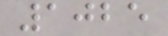1025
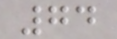74
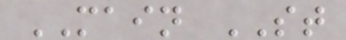MAIN ST
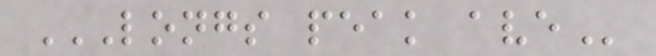LONGS PEAK AVE
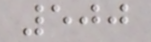500
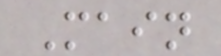Main
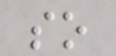so
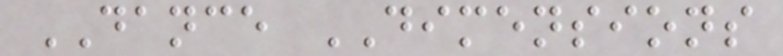DANCE DIMENSIONS
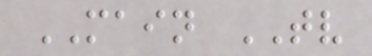MAIN TV
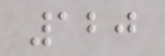120
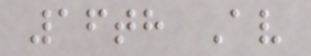16th Av
